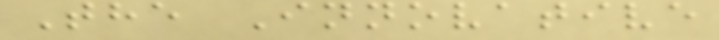The Innovative
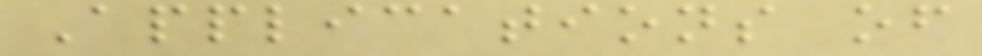Applications of
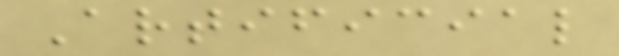Artificial
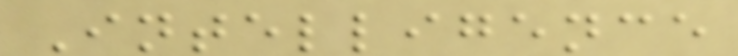Intelligence
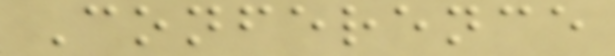Conference
